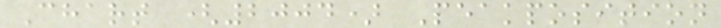Chart (2004) Peakposition
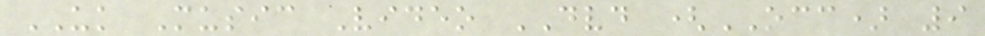UK Music Video DVD (OCC) 9
